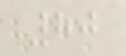80
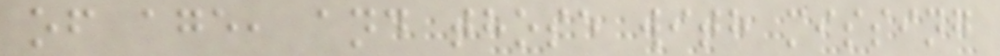of age, and those with missing
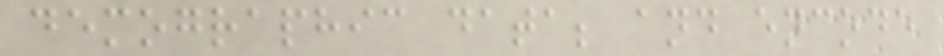demographic data; and encode
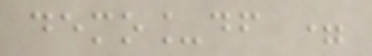demo_df =
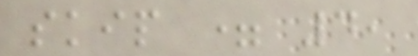skip = 4,
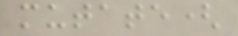mutate(
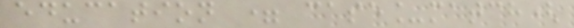education = case_match(
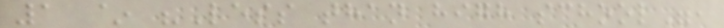1 ~ "Less than high school",
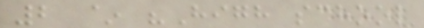2 ~ "High school
